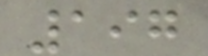197
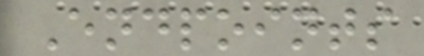Endpoints
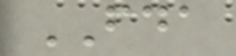FDA
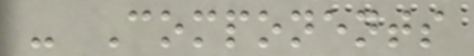- Components
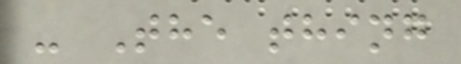- The thing
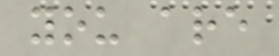you are
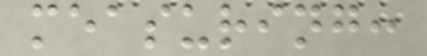measuring:
